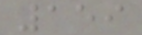159
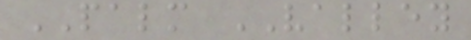PALM VALLEY
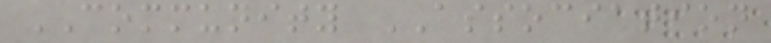COMMUNITY ASSOCIATION
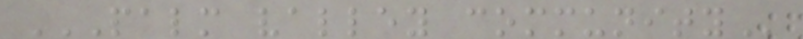PALM VALLEY COMMUNITY
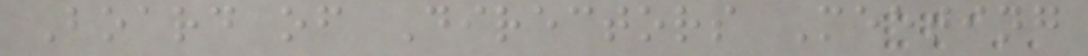Board of Directors Meeting
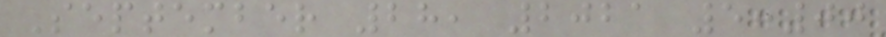September 28, 2021 5:00
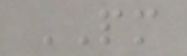PM
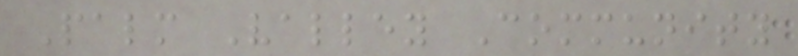Palm Valley Community
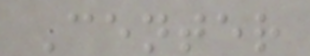Center
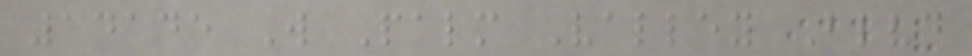14145 W Palm Valley Blvd
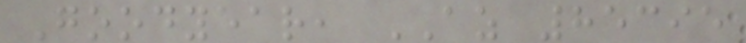Goodyear, AZ 85395
